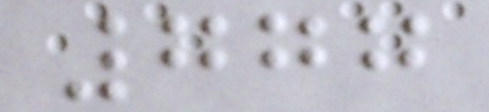777
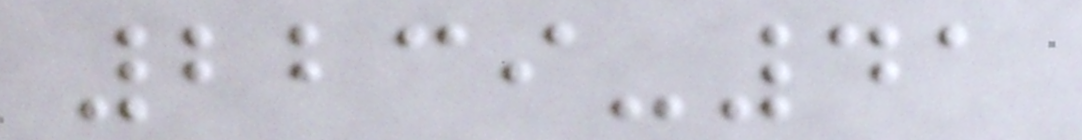2239-41
